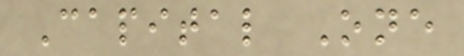Capital One
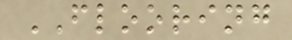FLOORING
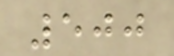500
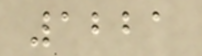1221
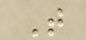T
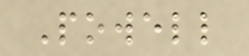Powell
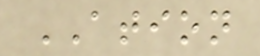ATION
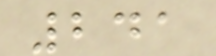241
